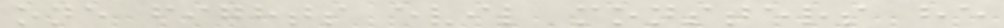one fights evil monsters he
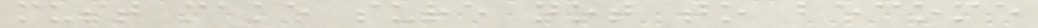must make sure not to become
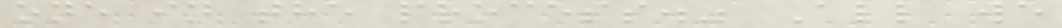one in the process." All we
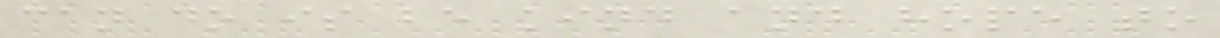can do is be kind and hope to
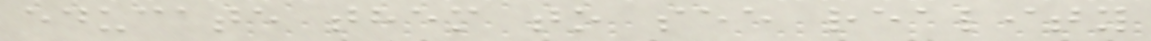educate them to see reality
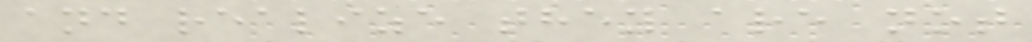and realize they are not
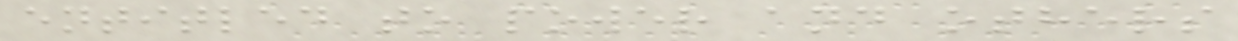entitled to power and others
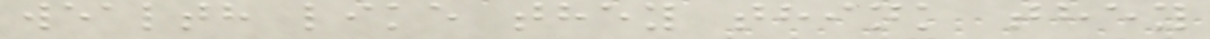wealth like they think they
